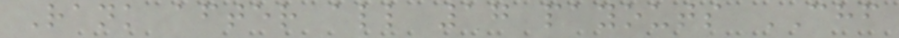Rank after all 17 payouts CHF
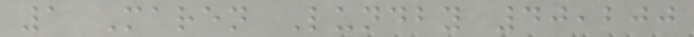1 Maren Lundby 40,200
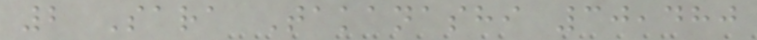2 Sara Takanashi 30,480
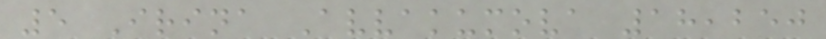5 Irina Avvakumova 18,250
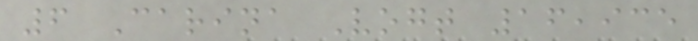6 Carina Vogt 16,935
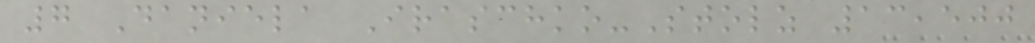7 Daniela Iraschko-Stolz 13,500
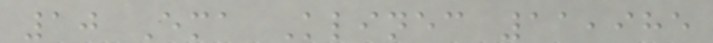10 Ema Klinec 11,985
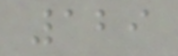129
